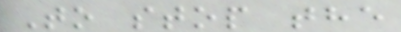To stop the
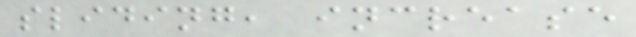sliding, increase
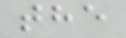the
